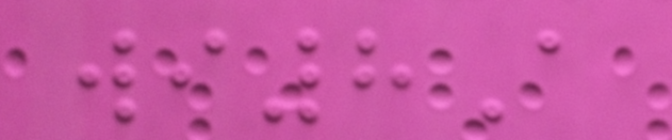wi8A
